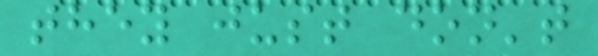they just don't
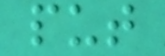put
